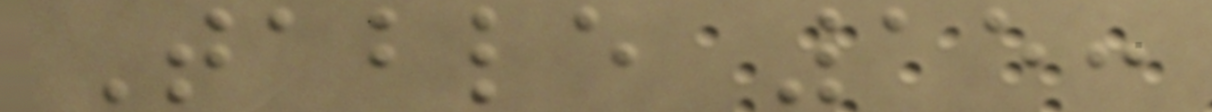Table 15:
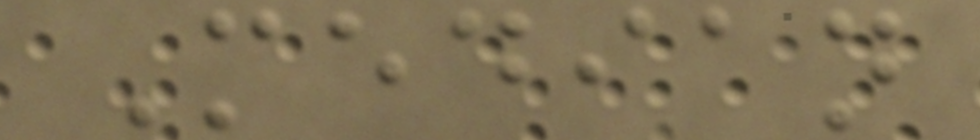Median
